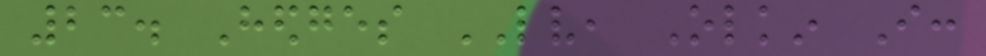23. Hedges LV, Olkin I:
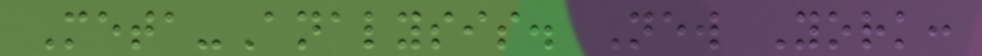Meta-Analysis. New York:
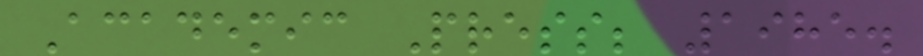Academic Press; 1985.
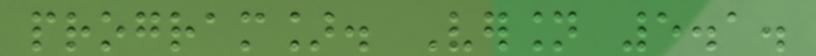program]. Version 5.1.
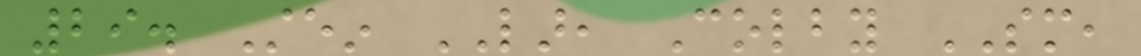29. Stein LAR, Colby SM,
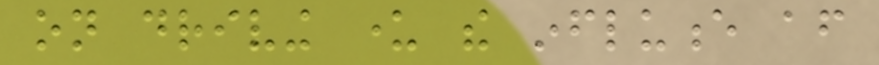on driving under the influence after
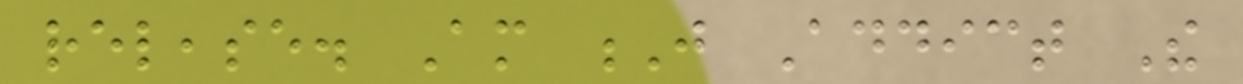release. Am J Addict The
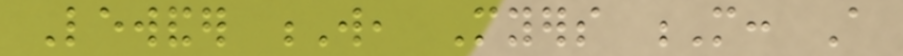Lewander W, Myers M: A
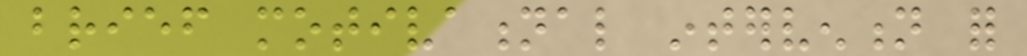brief motivational intervention for
